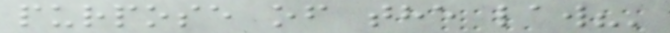purpose of the law?'
